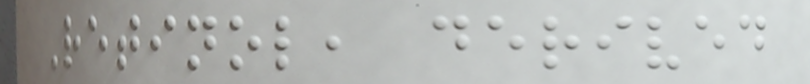Retinol, derived
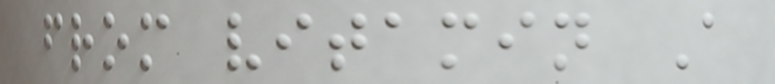from vitamin A
